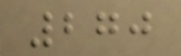270
